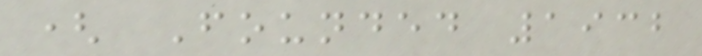( Founded 1932
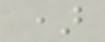)
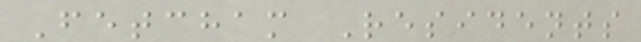Fetcham Residents
